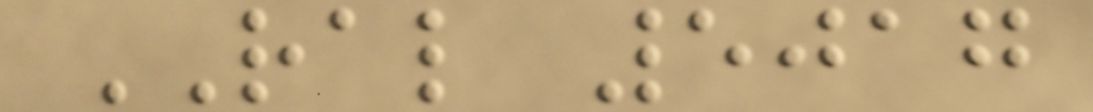RAL 5017
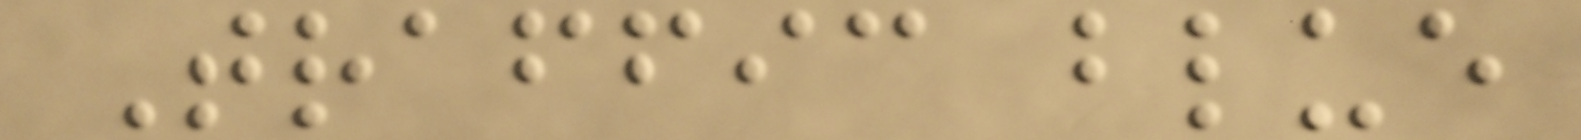Traffic blue
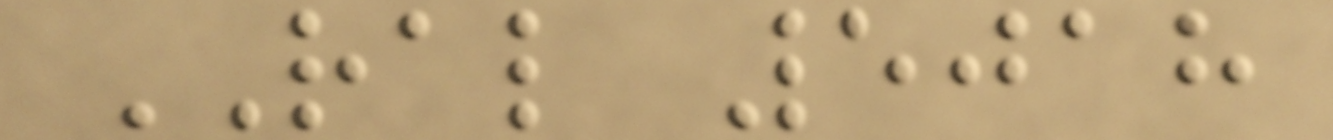RAL 5018
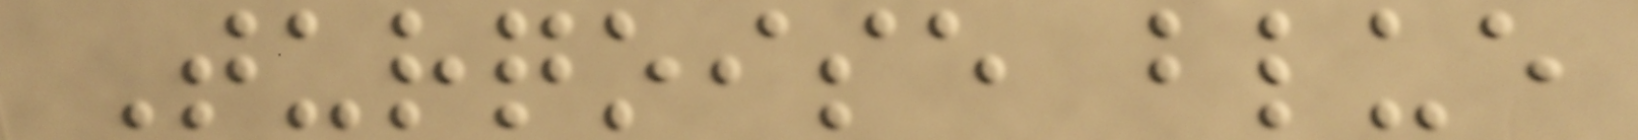Turqoise blue
